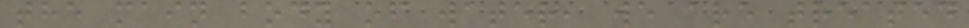the main body of water, we are treated
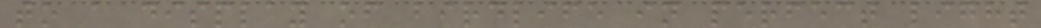to a display of birdlife in perfect light
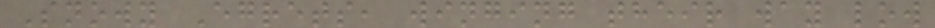Snowy Egrets, winging their way low
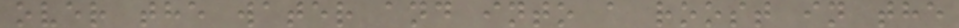over the water and into a roost in the
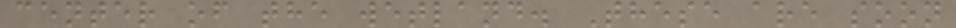center of the wetland. These are soon
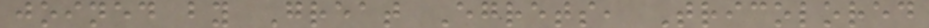joined by Great Egrets, Tricolored
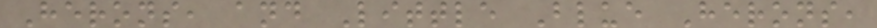Herons, and Little Blue Herons,
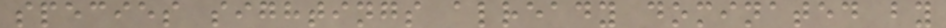species sightings already dominated by
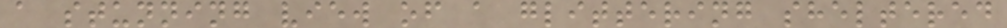a stunning view of a glittering sheltered
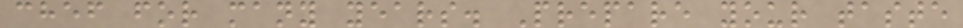chef for many years. Prepare your taste
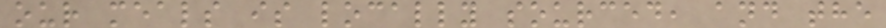our meals is locally sourced, and the
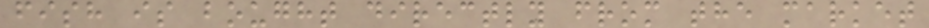fish is bought directly from the market
